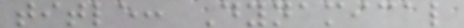title: Dynamical
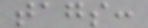tags:
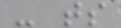- ts
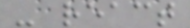- react
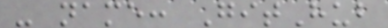- name: GitHub
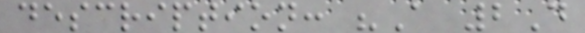description: "A 2D
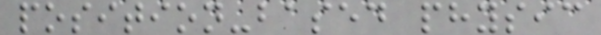position-based physic
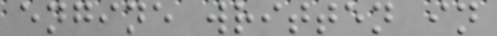engine written in
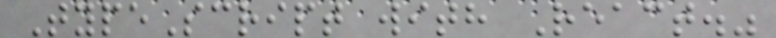TypeScript with React."
